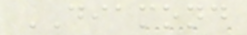DIAMOND
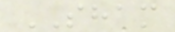SHAM
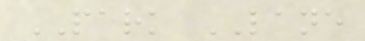PARK LANE
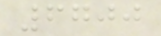6700
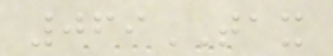069TAX
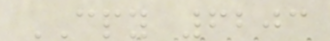CPY 6203
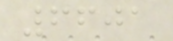6601
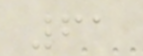61
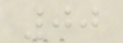00
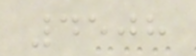4508
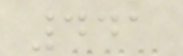441
